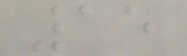15
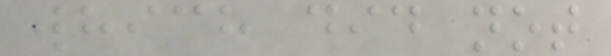which did not
